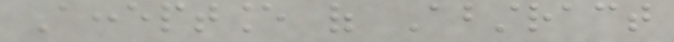Acceptance of Abstract
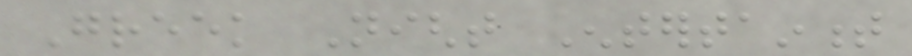Greek Night Entertainment
